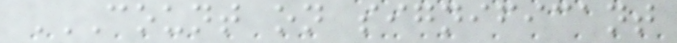COUNT ON SIGNIFICANT
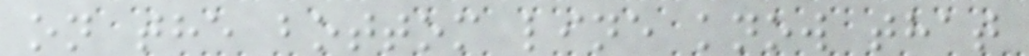on the bottom line know that
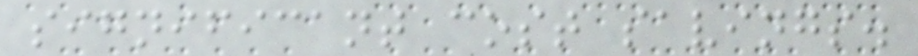significant cost savings.
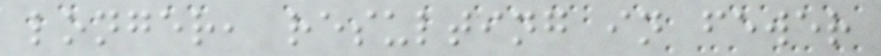longer, resulting in fewer
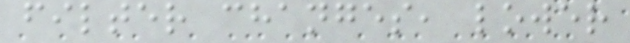filter changes, lower
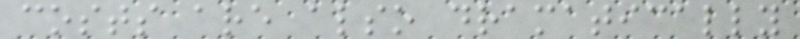costs are also dramatically
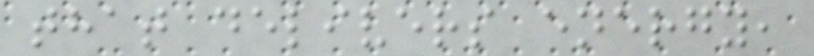that delivers energy,
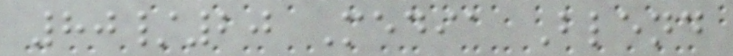80/20 Media Blend
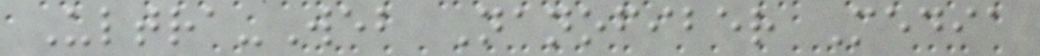Ultra-Web Nanofiber Media
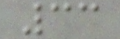33
